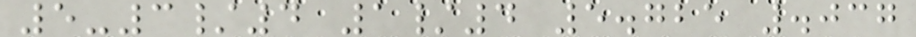5-3/4 1/4 5.725 .037
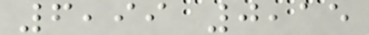6,99 0,15
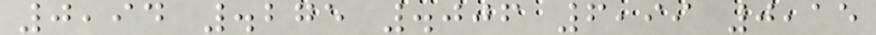0,94 .275 .006 6,99 0,15
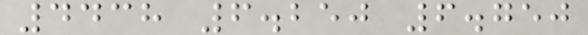4438 6.250 6.750
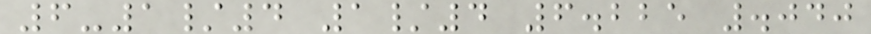6-1/4 1/4 6.225 .040
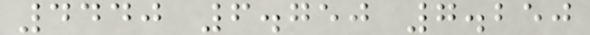4440 6.750 7.250
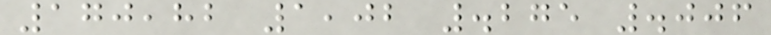170,82 1,02 .275 .006
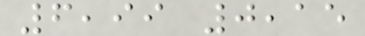6,99 0,15
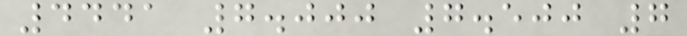4441 7.000 7.500 7
